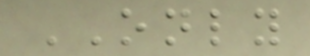ONLY
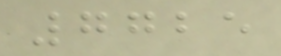7725
